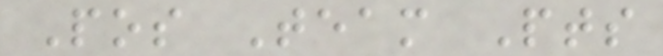Pos Team Pts
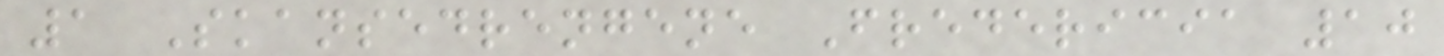1 Skansedrengene Fredericia 10
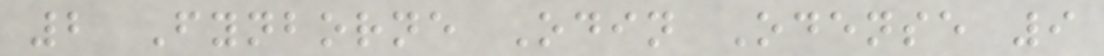2 Fynborne Odin Odense 9
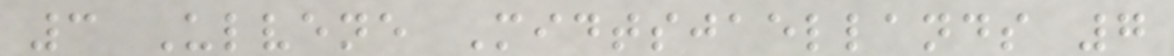3 Ulvene Midtsjaellands 7
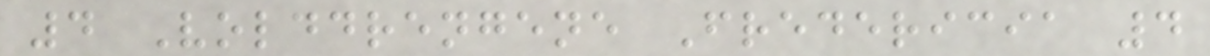4 Volddrengene Fredericia 4
